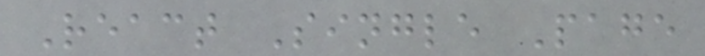React Single Page
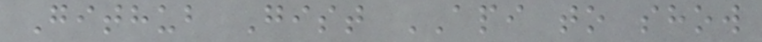Github Gist API to show
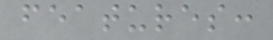features:
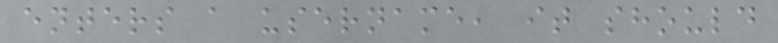enters a username, it should
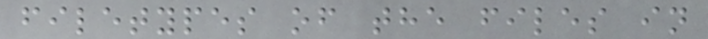filetypes of the files in
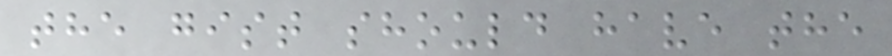the gist should have the
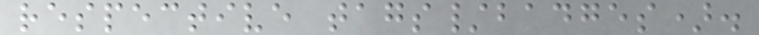respective tags/badges).
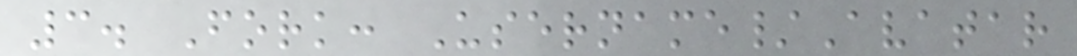3. Fork: Username/Avatar
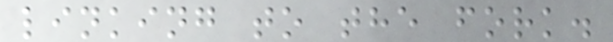linking to the fork.
